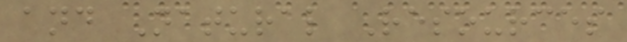and Natural Resources
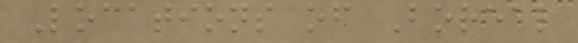Locations of Boreal
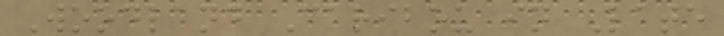Woodland Caribou in Late
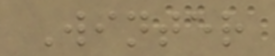Winter
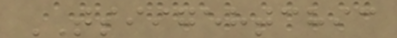TSIIGEHTCHIC
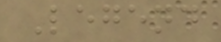Legend
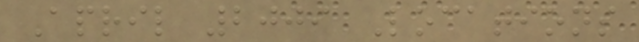April 2009 Locations
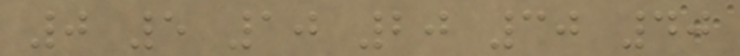0 5 10 20 30 40
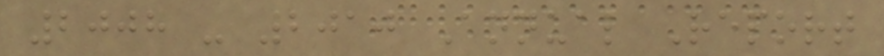2008 - 2010 Annual Report
